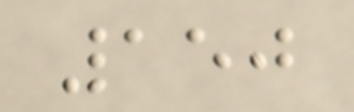150
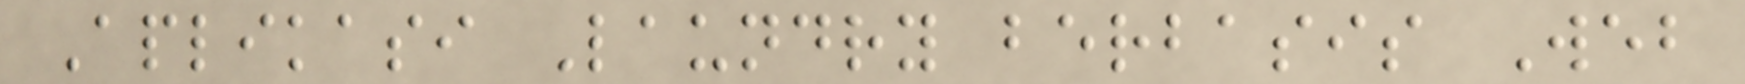Aplikasi Laundry berbasis Web
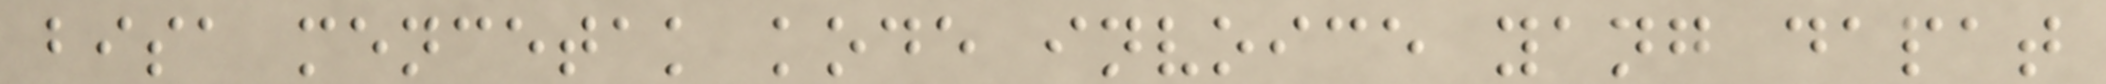bisa mencetak kode invoice yang dapat
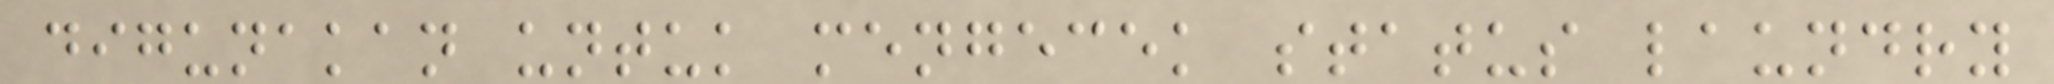digunakan untuk mengecek status laundry
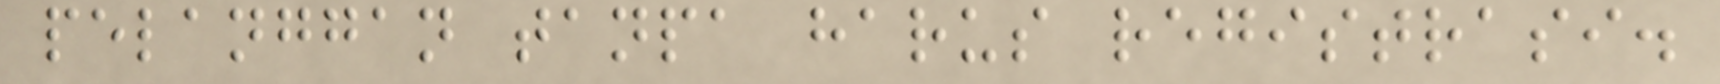pelanggan tanpa harus registrasi.
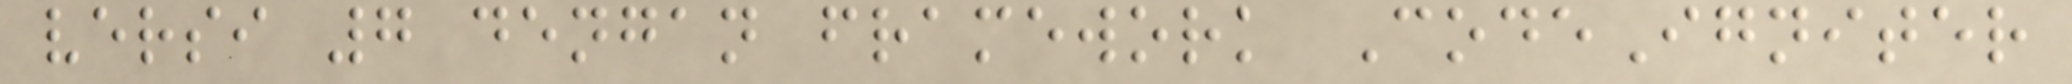versi 7 dengan framework CodeIgniter
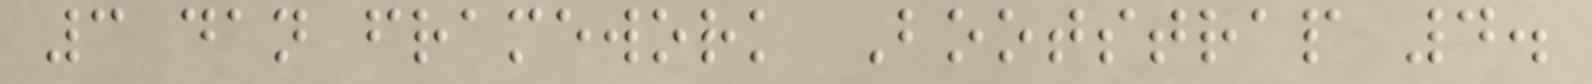3 dan framework Bootstrap 4.
